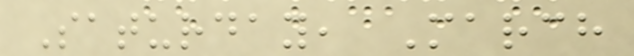Saturday, March
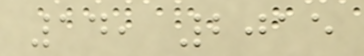14, 2015
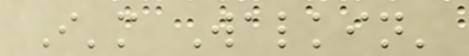I'm Walkin'
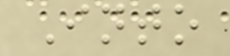Into
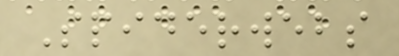Spiderwebs
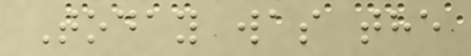Today was the
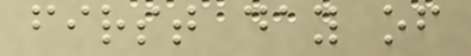first day of
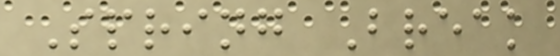Spring Break
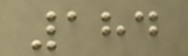184
